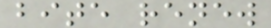bite renew
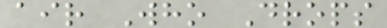air Who Drops
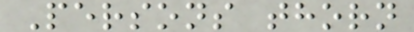Persons thorn
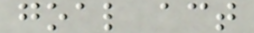goal act
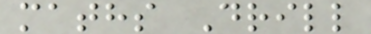maths Drill
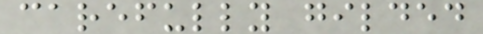carefully gilded
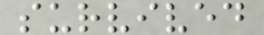survived
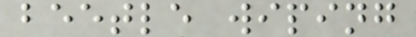beetle wiping
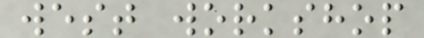west workshop
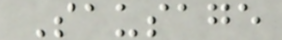Sausage
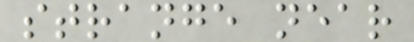strange near
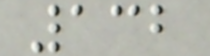132
